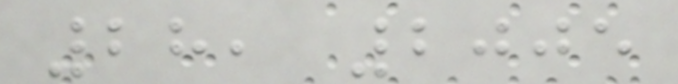28, 2005
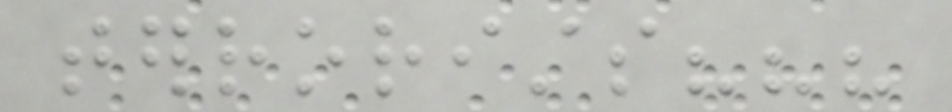terrorists???
